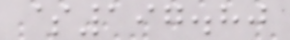$197.80
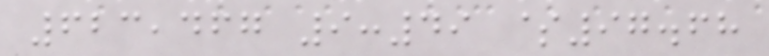623,467 9:49 $97.68
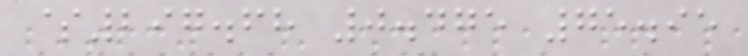$297.68 0.475 75.95
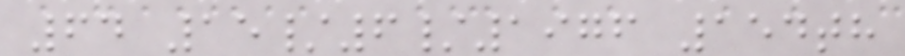64 15/6/1976 154th
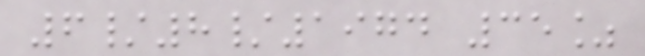6/8/1974 35%
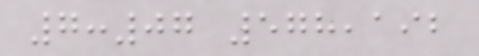7:07 578,192
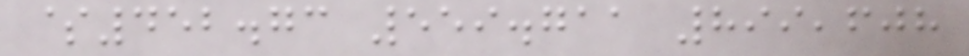$452.73 559.711 899,608
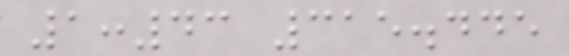1:43 315.445
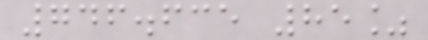746.635 85%
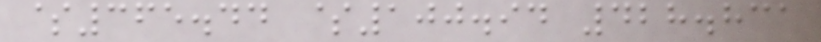$365.44 $100.94 428.831
